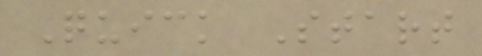Quick Start
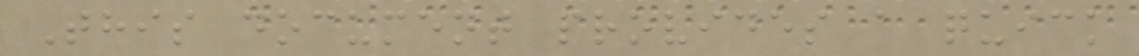This document provides a quick
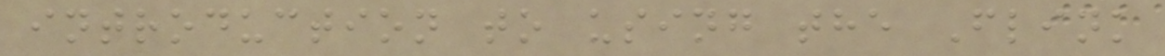introduction to using the Flink
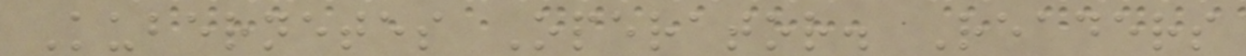Kubernetes Operator. Readers
